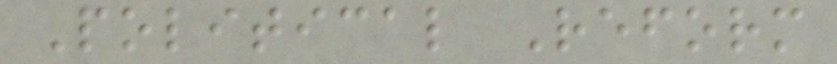Political Reform
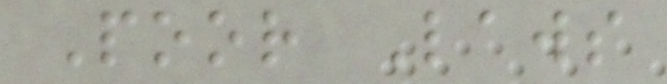Poor Laws
